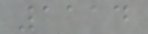1114
